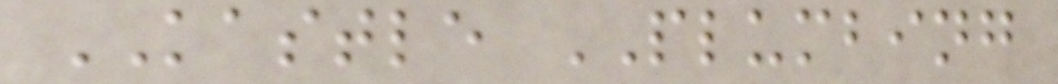KASTLE PLUMBING
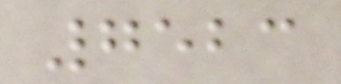7523
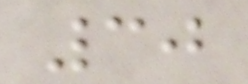30
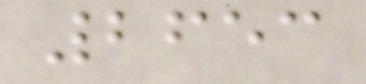2653
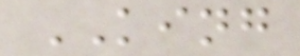KING
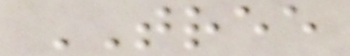TREE
